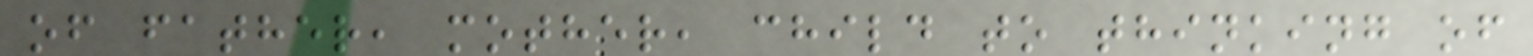of father, mother, child to thinking of
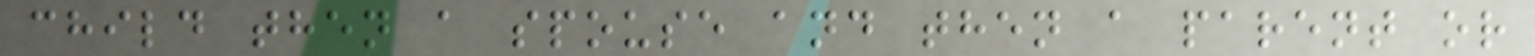child then a spouse and then a parent or
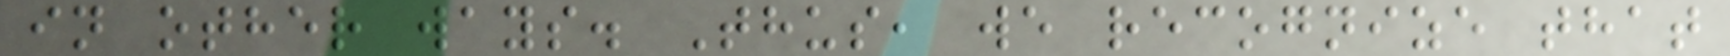in other ways. Thus, we recognize that
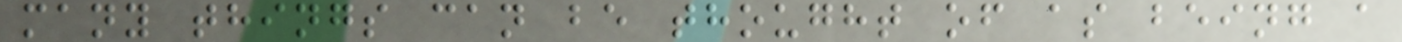many things can be thought of as being a
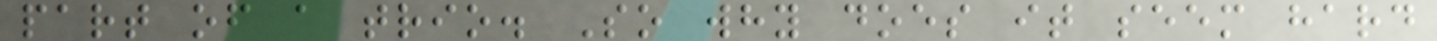part of a trio. So why does it seem hard
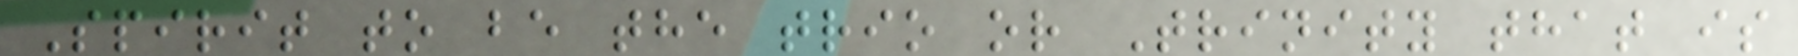Spirit to be the trio or Trinity that is
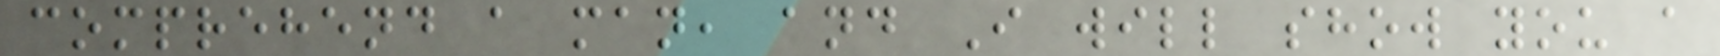comprehend a man, and I will show you a
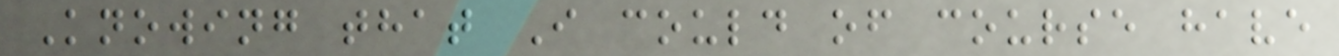Knowing that I could of course have
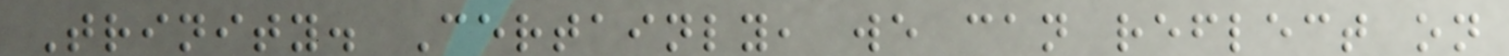Trinity. Certainly, we can reflect on
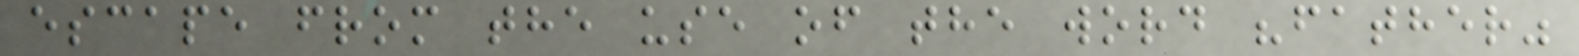escape from the use of the word "father"
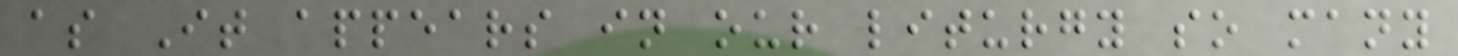as It appears in our liturgy so many
